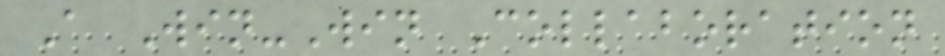A Win-Win Collaboration
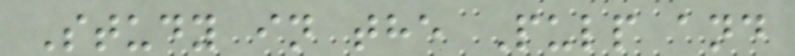Study in the Pulp and
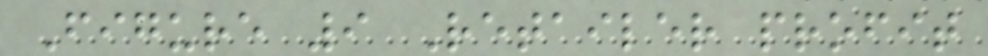Figure 9 Retailer profit
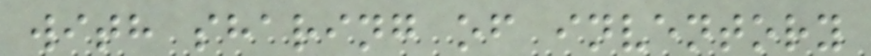with sharing of inventory
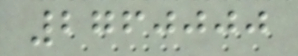2760000
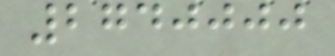2740000
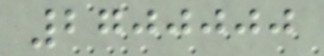2700000
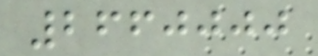2660000
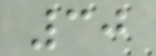30
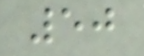50
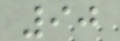90
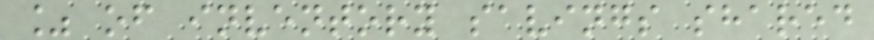% of inventory savings shared
